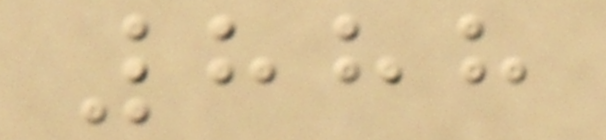888
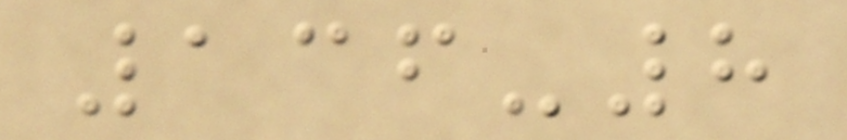136-8
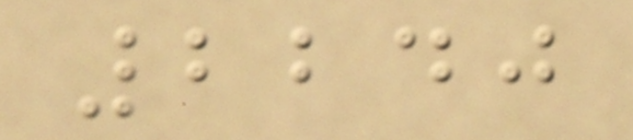2240
